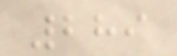289
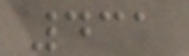431
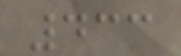433
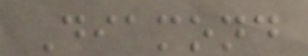Diamond
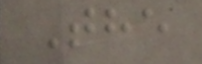The
